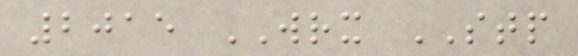2015 WRX STP
